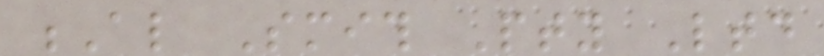Al Smith Pty Ltd
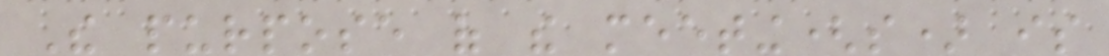The purpose of the meeting(s) is
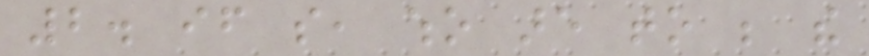2. if so, who are to be the
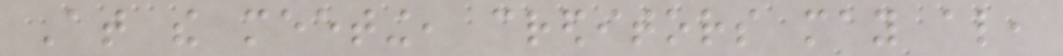At the meeting, creditors may also,
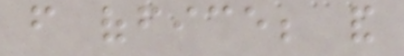from office; and
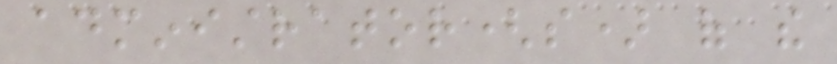administrator(s) of the
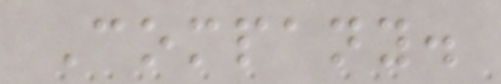Company.
